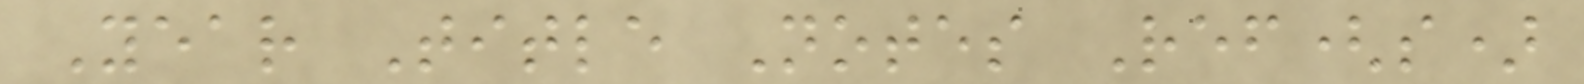Year Title Notes Ref(s)
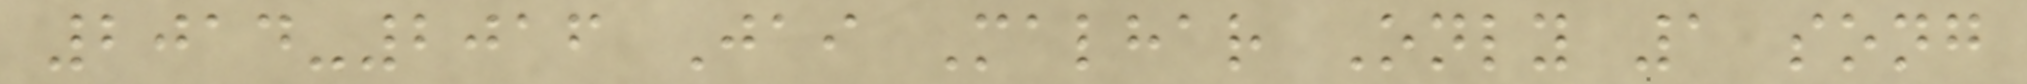2014-2016 Jai Malhar Only 1 song
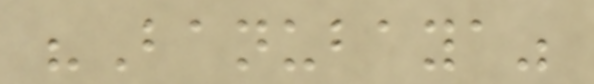"Banubaya"
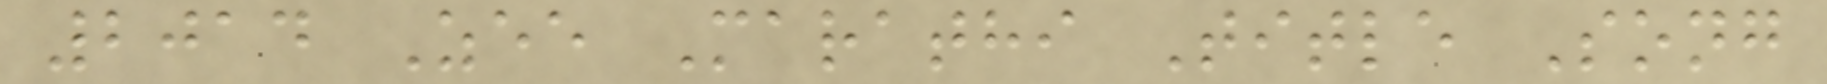2014 Zee Marathi Title Song
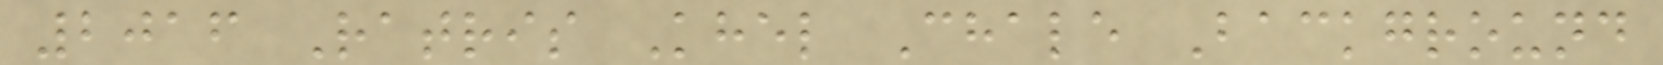2016 Ratris Khel Chale Background
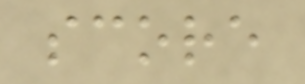score
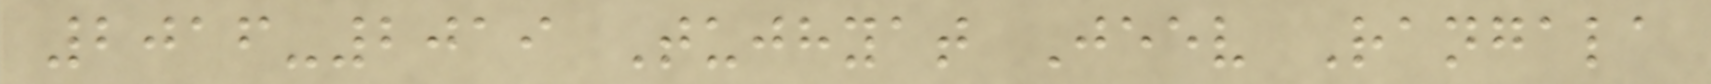2016-2019 Tujhyat Jeev Rangala
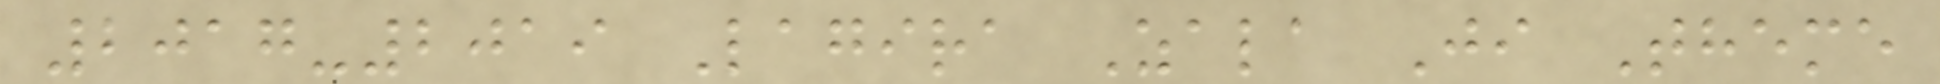2017-2019 Lagira Zala Ji Theme
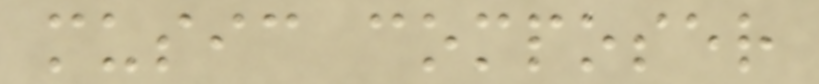music composer
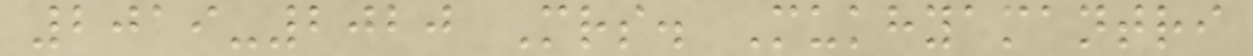2019-2020 Mrs. Mukhyamantri
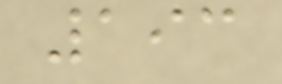193
